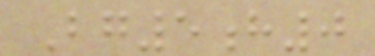Bg5h0
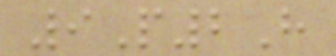9P2H
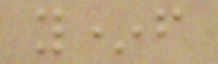y*f
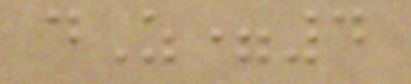dZ=4
